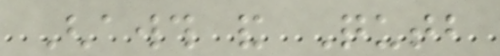Ghawth and Qutb
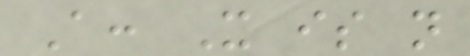A: It is not
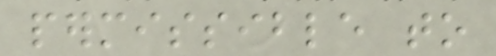permissible to
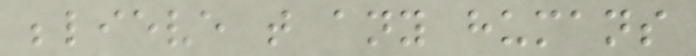believe that any humans
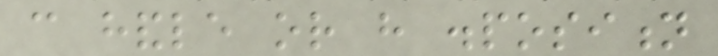can handle or have disposition
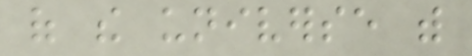of the universe with
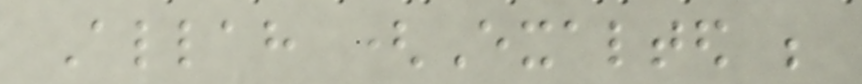Allah (Exalted be
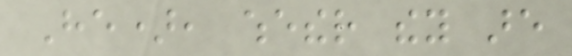He), whether they are
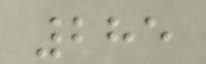285
